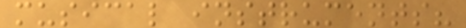musical instruments?
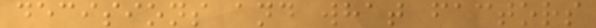decisions and what factors
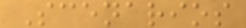Scenarios
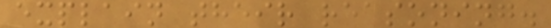explain their reasoning.
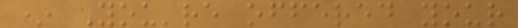* You're offered your
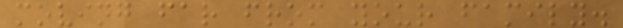moving far from your family.
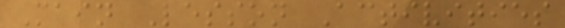Main Lesson Activities
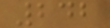242
